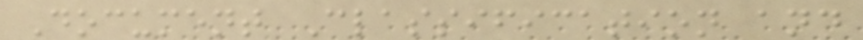Document Classification and
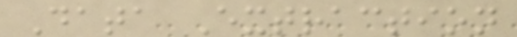Data Extraction
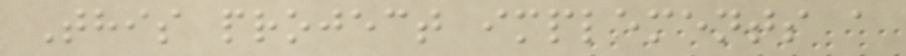This project implements a
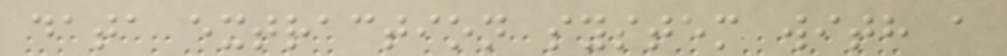data extraction system with a
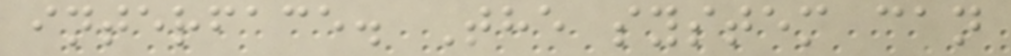interface. The system can
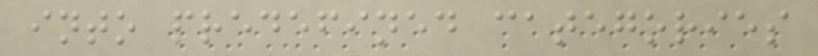into predefined categories
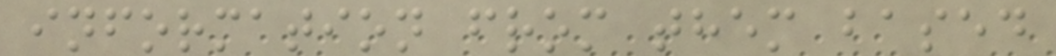information from them based
